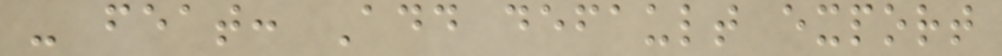- feat: Add default export
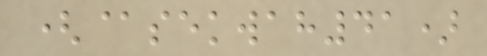(@sekwah41)
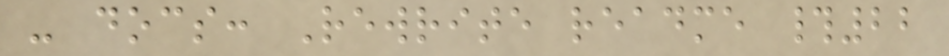- docs: Rewrite readme #22
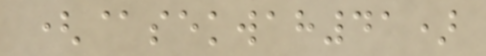(@sekwah41)
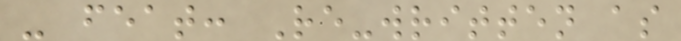- feat: Re-written as
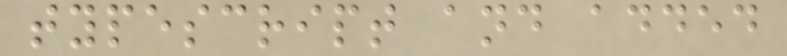typescript and added
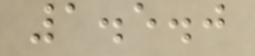1.5.0
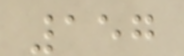157
